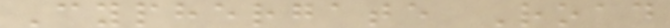Cyphergate Road
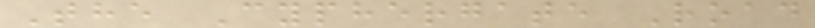The Cyphergate Road
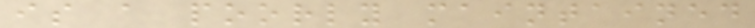is a poorly maintained
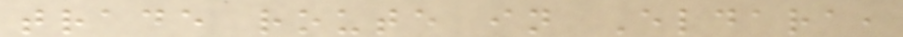trade route in Eldara,
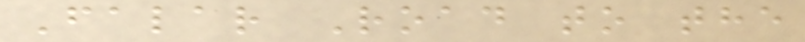Falar Road to the
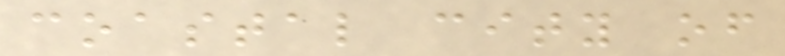coastal city of
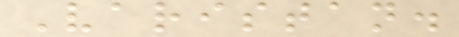Varistan.
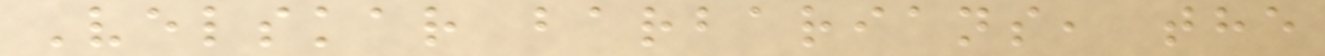Velskar barbarians, the
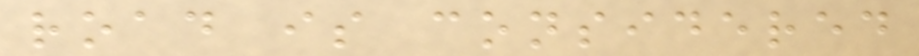road is considered
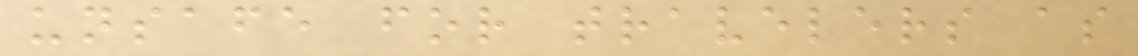unsafe for travelers as
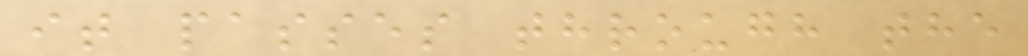it passes through the
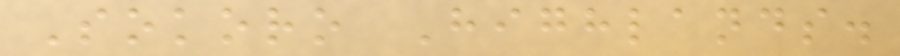Sokoro Highlands.
